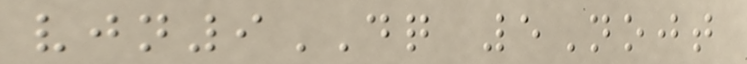vjn9DQ 5Nojt
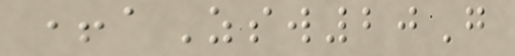+aZsw20G
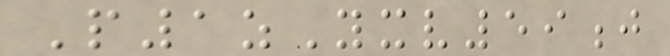P1zYxv59j
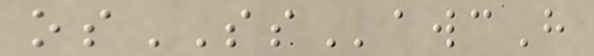osSSawcH
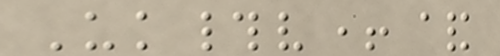Uk#v+&
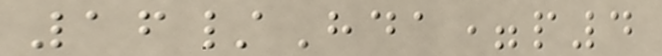16/Hda=p4
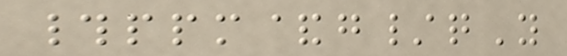#ppm&g/qY
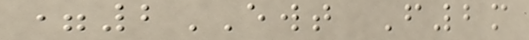=2EWT F2m
